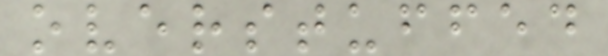overstuffed
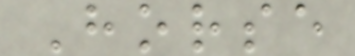Horse
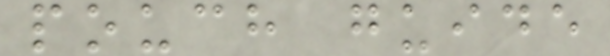pouch guide
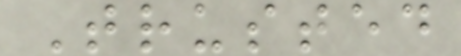Trusted
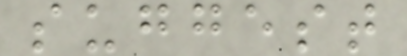suggest
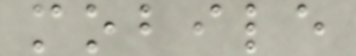mobile
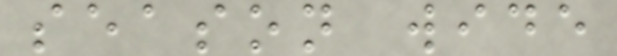season wide
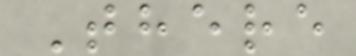There
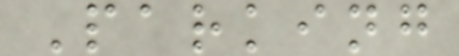Parking
